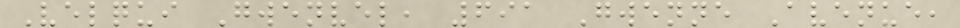Velqui Gwenvel, 691 Gwenne Avenue,
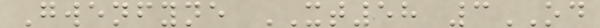Gwenfyne XT58 3OD
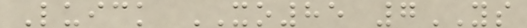Luick XO85 7YS
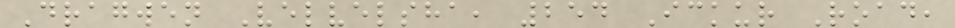Dragwen Velvelsha, 254 Ickur Road,
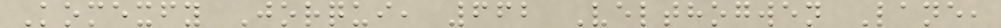Komexfy Jorqui, 662 Velthogwen Lane,
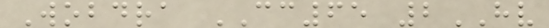Wobdra CC65 2HV
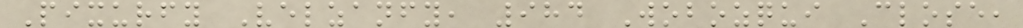Pixurfy Velzanfy, 984 Wobozqui Close,
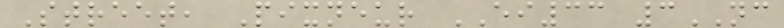Street, Pixneur EI33 3NC
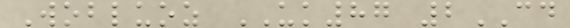Wobluoz UK87 2CD
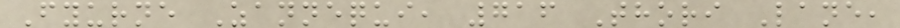Fyurne Zannequi, 716 Thori Lane,
